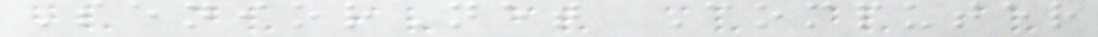SeniorNet Computer
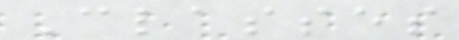Classes
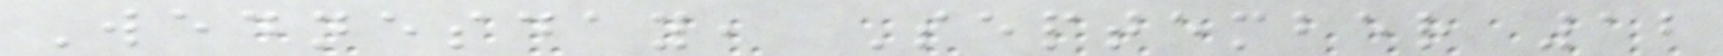Wednesday, September 12
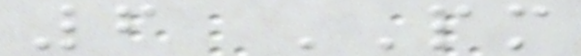6 PM
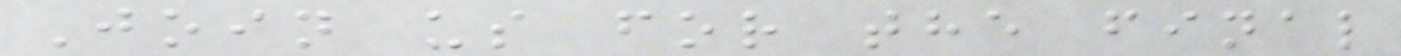Join us for the final
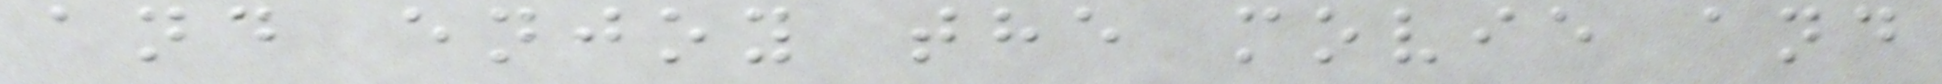and enjoy the movie and
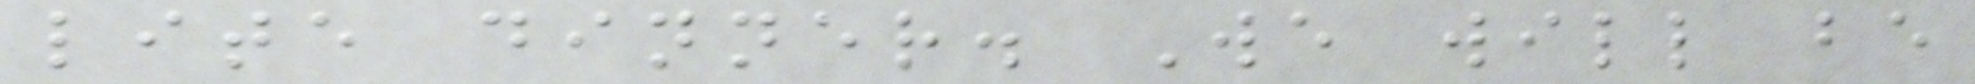lite dinner. We will be
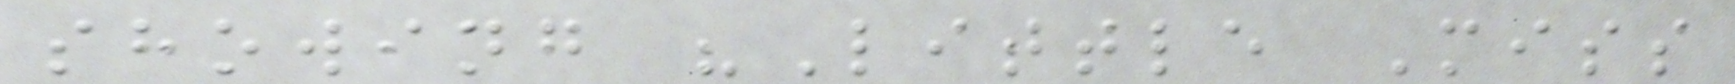showing "Little Miss
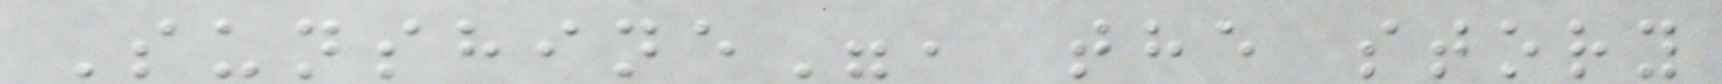Sunshine", the story
